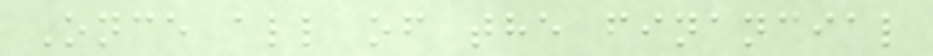Once all of the financial
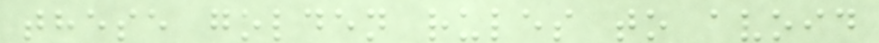these golden rules to avoid
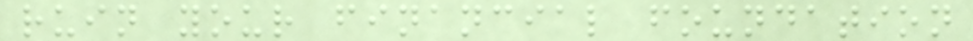ruin your financial foundation
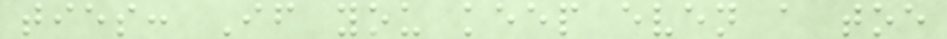ties: If you keep even a toe
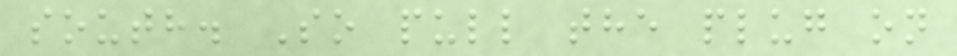south. So pull the plug on
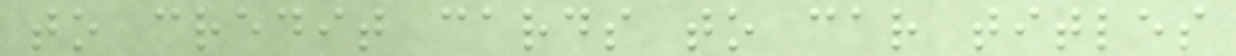to credit cards to car titles
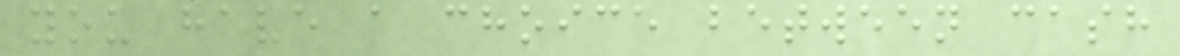you have a choice between cash
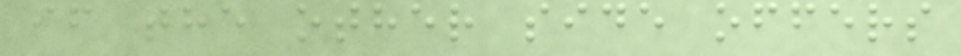if the other side offers
